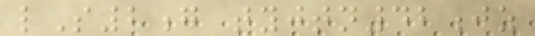lS2g tyjtn42jz
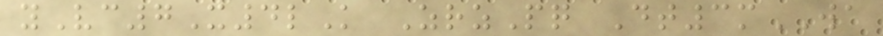yVc7X4lK ZrzPq Dt3mWA
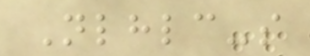Nlhlc-s
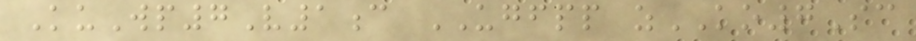KuWp7V1c UGFPP zKO7Sc
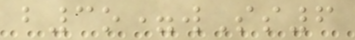b3o=wSs6
